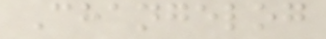Changelog
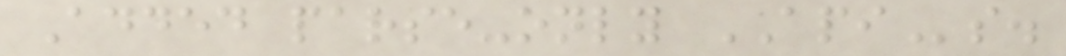Added parse-only APIs.
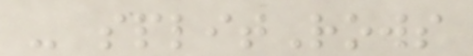- splitRows
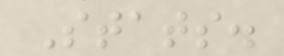Stats.
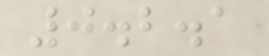0.2.1
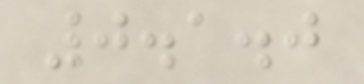0.1.0
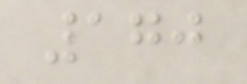170
